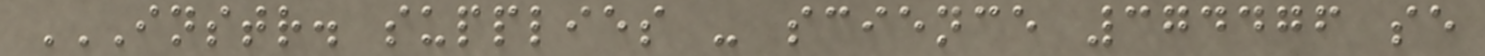INSTR. SUPPLIES - SCIENCE 374476 SE
